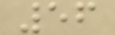56
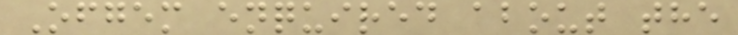Ofgem enquired about the
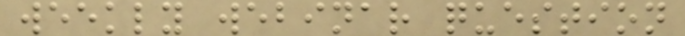weekly webinar question
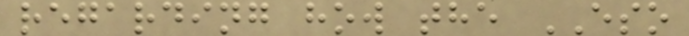regarding how the ESO
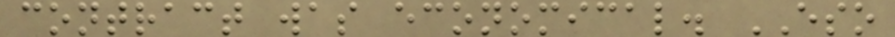contract was economical. ESO
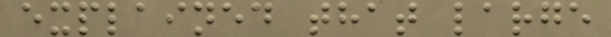explained that large
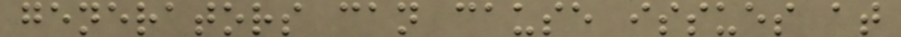generators can cause issues at
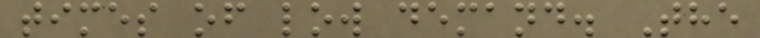times of low demand. The
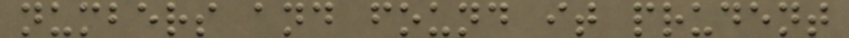numbers and found it prudent
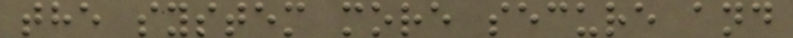the system more secure and
